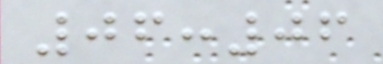06:06
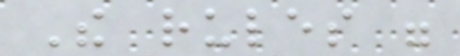The rules were
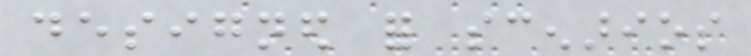designed for scenarios
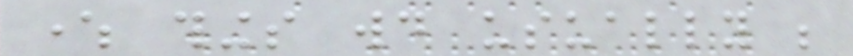where things would usually be
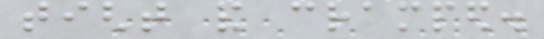tight and cramped.
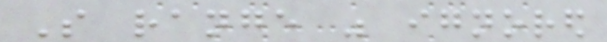So range was ignored
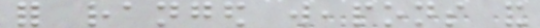for ranged weapons and
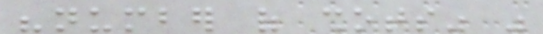"number of shots" was
